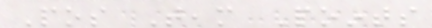Pos Team Points
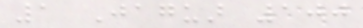1 Jaguar 100
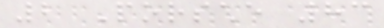2 Porsche 83
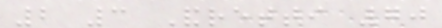2 3 Andretti 70
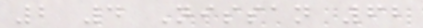2 4 Nissan 62
